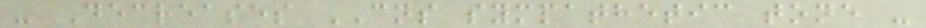- Decreases CNS sympathetic tone -
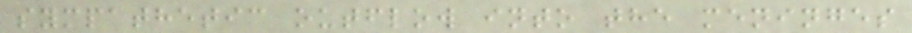sympathetic outflow into the meninges
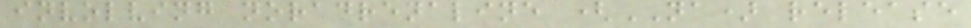involving noradrenaline (NA) release
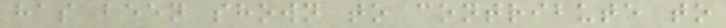has been shown to contribute to
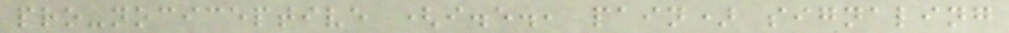pro-nociceptive (i.e., pain) signaling
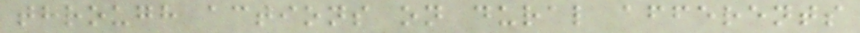through actions on dural afferents
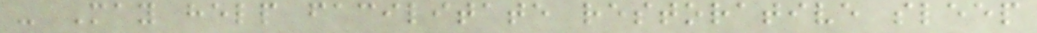- May help facilitate restorative sleep
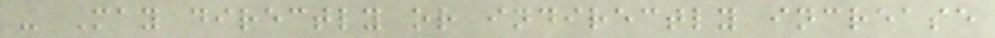- May directly or indirectly increase
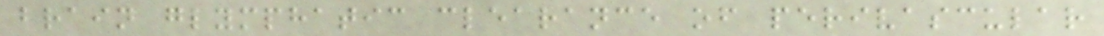brain glymphatic clearance of perivascular
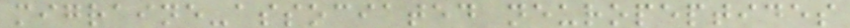migraine-associated neuropeptides
